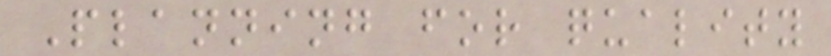Planning for quality
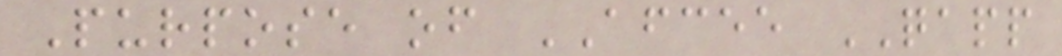Purpose of AFCEE QAPP
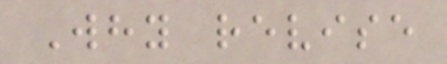Why revise
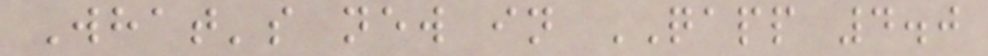What's new in QAPP 4.0
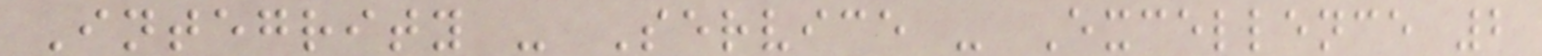Integrity - Service - Excellence 2
